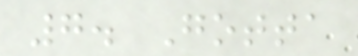7. Gotta
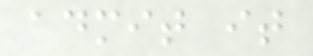admit it
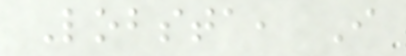Lobsta, I
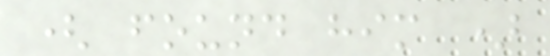( found him )
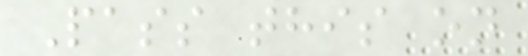Pass this on
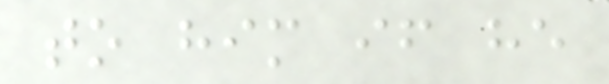to him if he
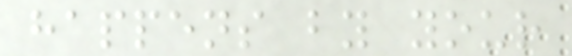happens by your
